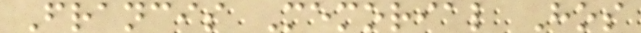Francis Memorial Hos
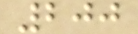200
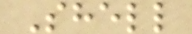Shell
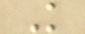K
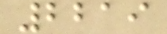2219
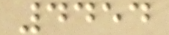4454
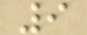9
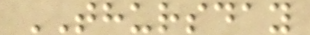THURSDAY
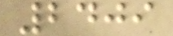2409
